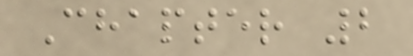Chapter 2
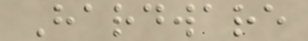Hardware
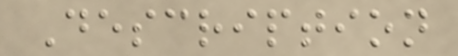Description
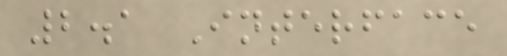2.1 Interface
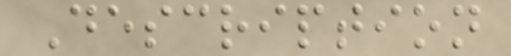Description
